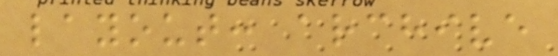layout: archive
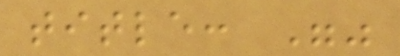title: ""
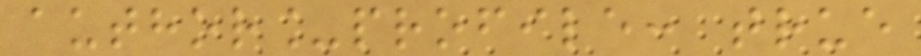author_profile: true
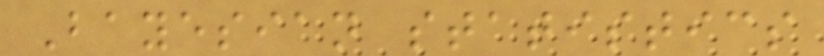Bayesian statistics
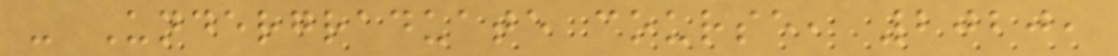- Undergraduate course, 2020,
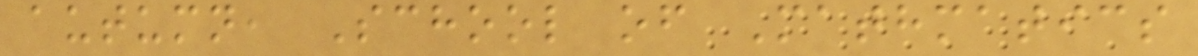autumn, School of Mathmatics
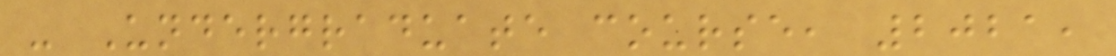- Undergraduate course, 2021,
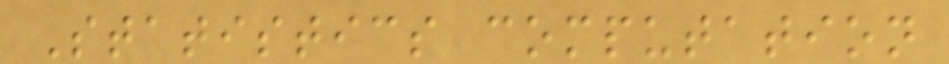Statistics computation
